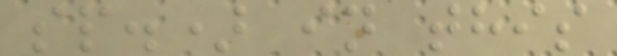sp.) in this
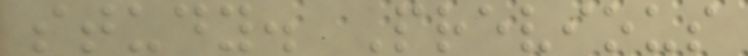study. Previous
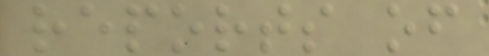reports of
